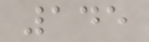145
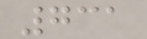731
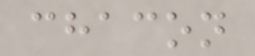chacon
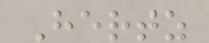Hertz
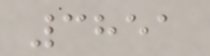3851
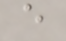e
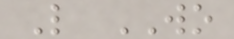L WO
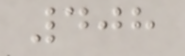408
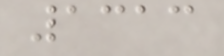1313
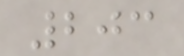203
